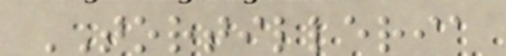TORTILLERIA
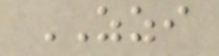ZZI
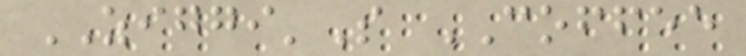ZIGGI'S COFFEE
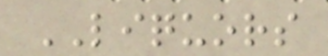LIQUORS
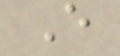E
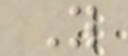Y
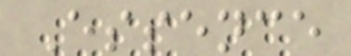Essence
